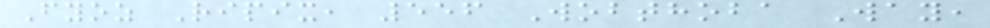Fyoz Ripix, 556 Wobthoba Way,
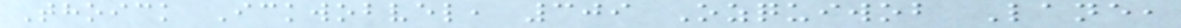Thoick Ickwobvel, 309 Ozquiwob Lane,
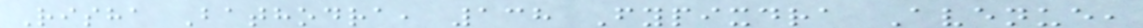Risha Bathodra, 138 Fypixdra Avenue,
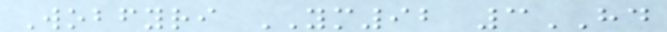Wobfyri YM92 3HD
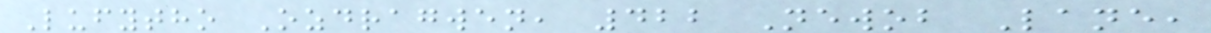Lufytho Ozdragwen, 422 Newob Lane,
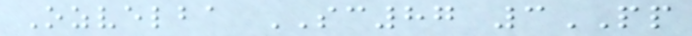Ozvelba SC87 3PP
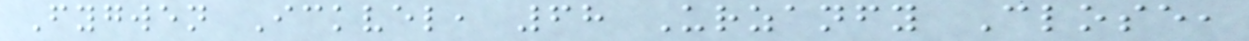Fygwen Ickvel, 68 Urzanfy Close,
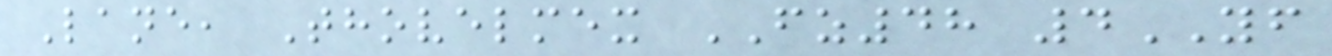Lane, Thovelmex FZ48 4YF
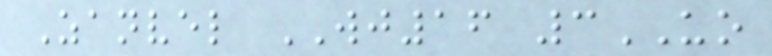Zanvel WJ16 3UO
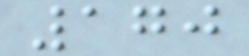170
